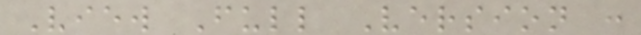View Full Version :
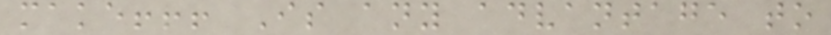make!!! Is any advantage to
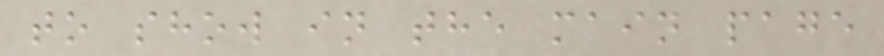to show in the main page
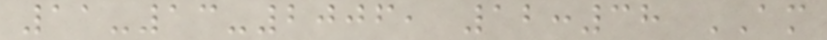11-13-2006, 12:38 AM
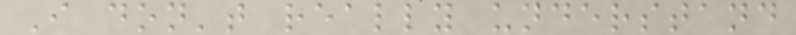I don't really understand
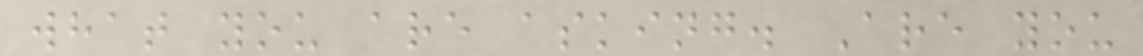what you are asking. Are you
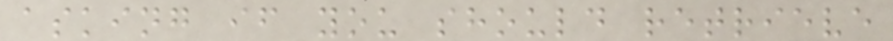asking if you should retrieve
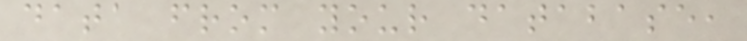data from your database,
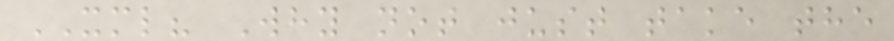XML? Why not just take the
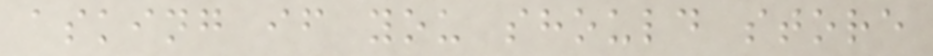asking if you should store
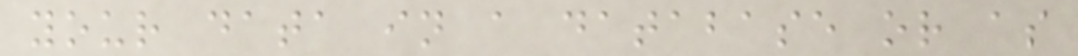your data in a database or as
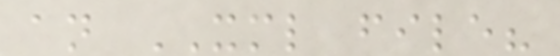an XML file?
